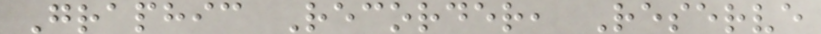Graphic Recorder, Reserve
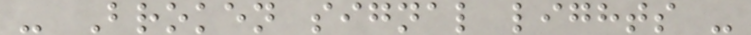- Broken signal lights -
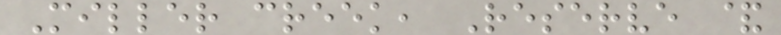Miller creek, Reserve &
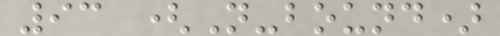93 (N-bound)
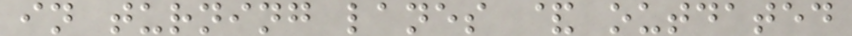in turning lanes & outdated
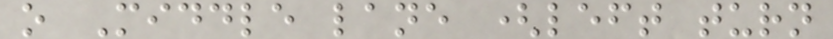o Middle lane (left turn
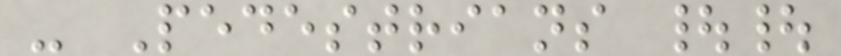- Pedestrians ||
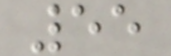55
